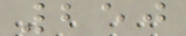250
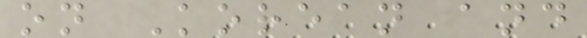on Korean and
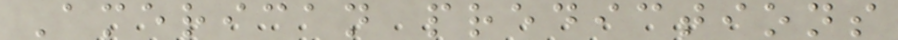American predictions
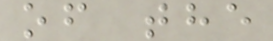of the
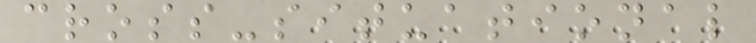cross-situational
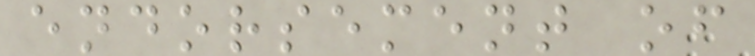endorsement of
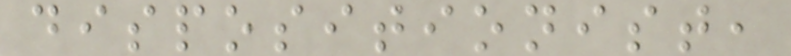dispositionist,
